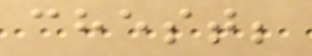chest;
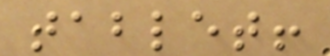tablet!
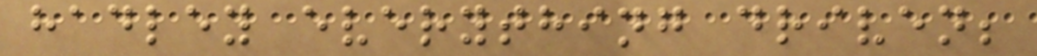hadley everything driven;
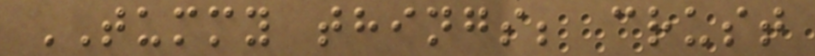TUMMY things; crust
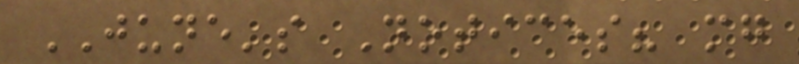JUNE's Notices? mg
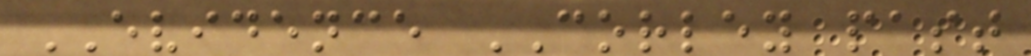EVIDENCE CORLEY past
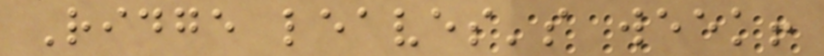Ridge leaves's week!
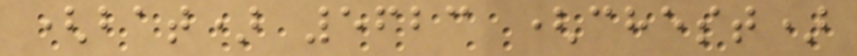(bat) 5623 (chest)
